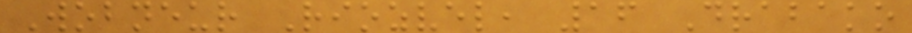Wobneur Riozvel, 16 Drabako
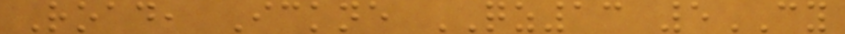Road, Ickne QZ13 5CY
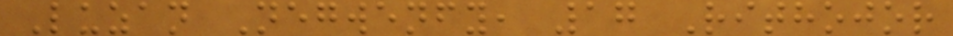Luzan Negwenfy, 17 Rithojor
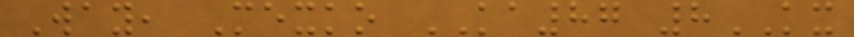Way, Mexko KA87 8KX
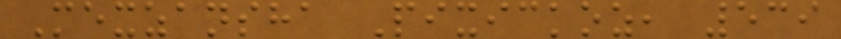Mexzansha Pixickoz, 539
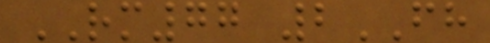RM77 2FH
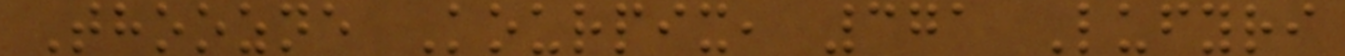Thoozne Kourpix, 371 Lufyri
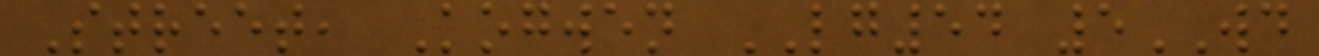Street, Kogwen LG54 5WD
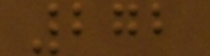272
